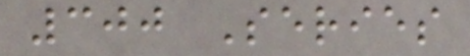300 Series
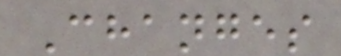Changes
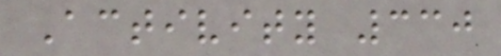Activity 330
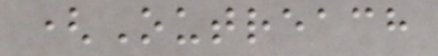(Outreach
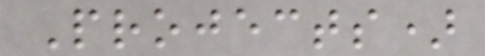Projects)
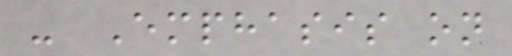- Emphasis on
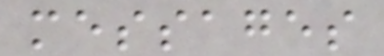messages
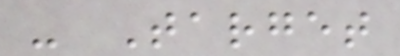- Target
